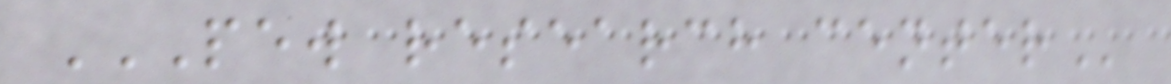PEW RESEARCH CENTER
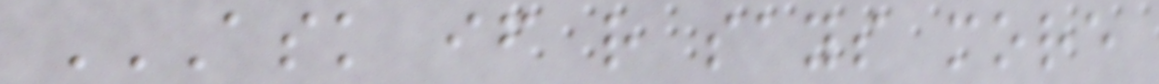ASK IF R SAYS MORE
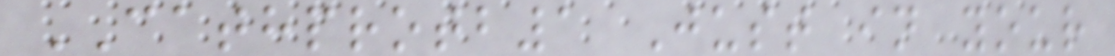CATHPROTB1 Just in your
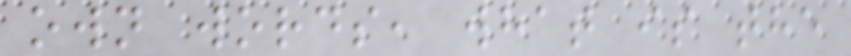own words, what is the
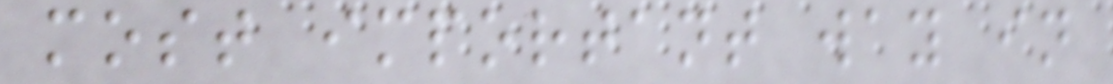most important way in
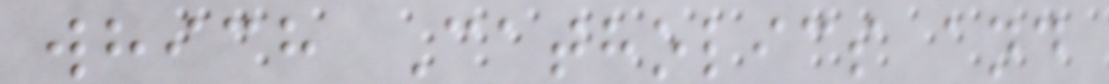which Catholics and
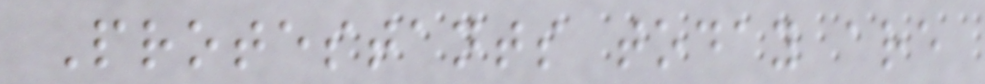Protestants today are
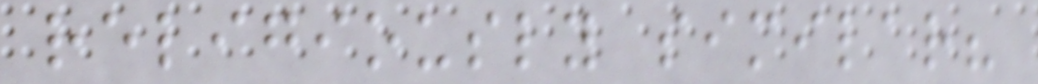religiously similar?
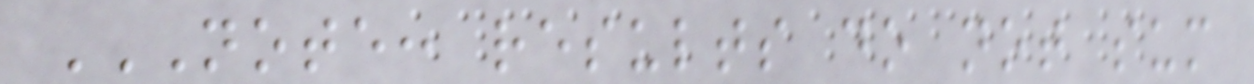NOTE: RESULTS DO NOT SUM
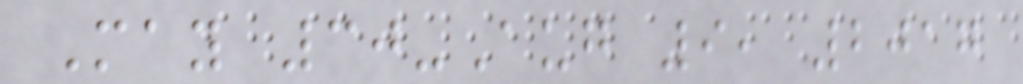May 30-Aug 9, 2017
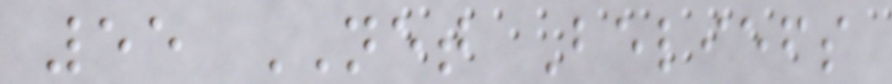55 NET Beliefs
